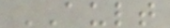AULT
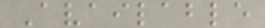Available
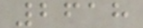2618
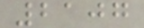2107
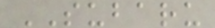SUBARU
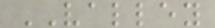VALLEY
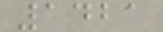1421
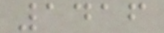1416
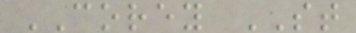COREY ST
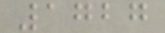1727
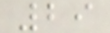29
